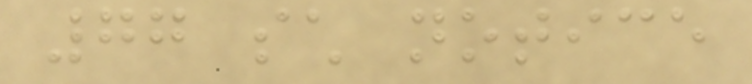77 such notice
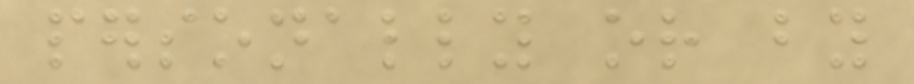personally or by
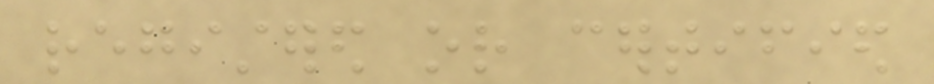registered or certified
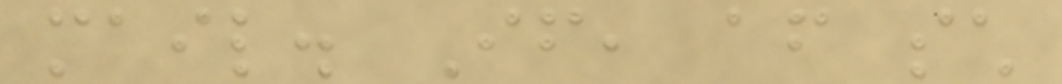mail. If, after such
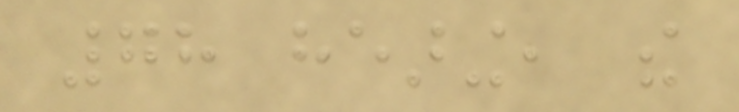78 hearing, the
